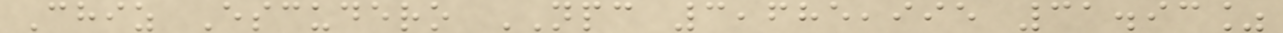Chiz Escudero NPC 3,685,995 31.93%
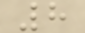8
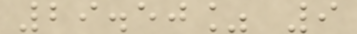29.50% 9
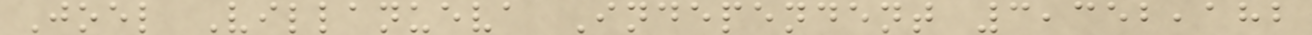Joel Villanueva Independent 3,352,182
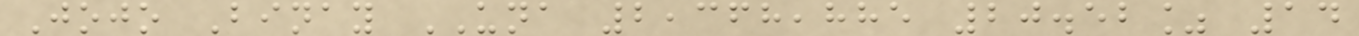Jojo Binay UNA 2,368,885 20.52% 14
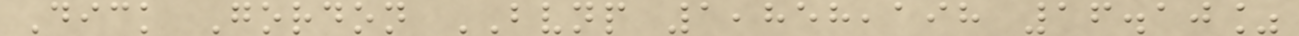Dick Gordon BVNP 1,858,198 16.10%
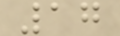17
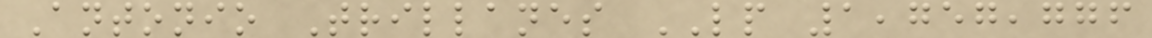Antonio Trillanes LP 1,757,776
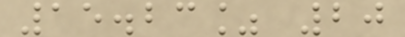15.23% 20
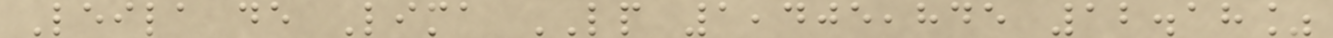Leila de Lima LP 1,405,845 12.18%
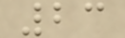23
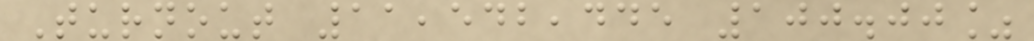Turnout 11,542,445 100.00%
